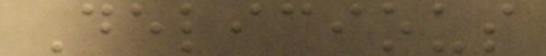Delicious
